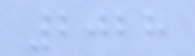2028
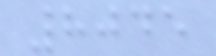8045
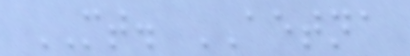MT. AETNA
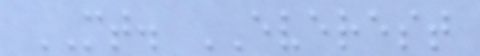MT. EVEREST
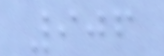906
